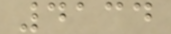4134
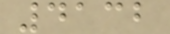4132
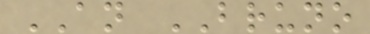AN BRUNO
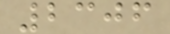2306
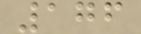176
